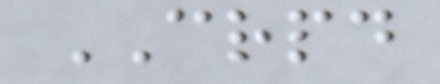CRPD
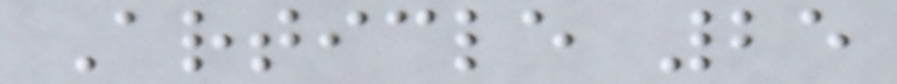Article 25
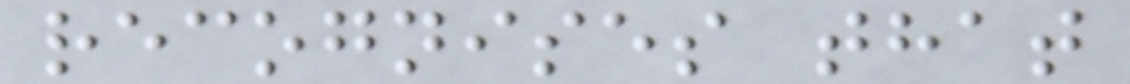recognises that
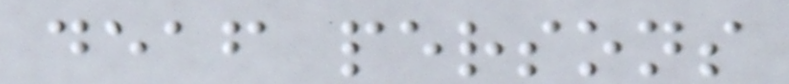deaf persons
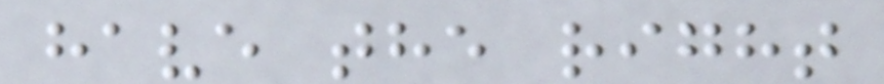have the right
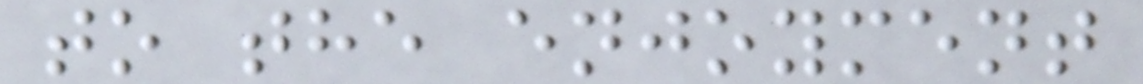to the enjoyment
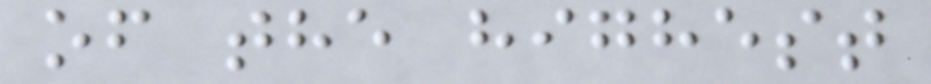of the highest
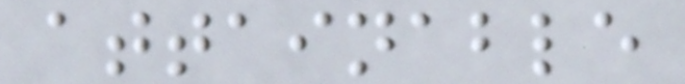attainable
